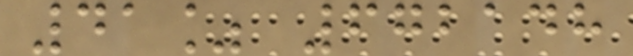41% 672148
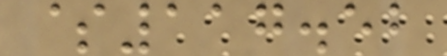$117.52
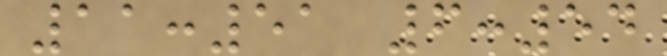11:51 6:54
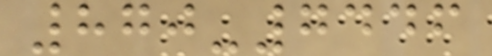870-7446
